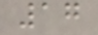17
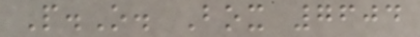P.O. Box 7604
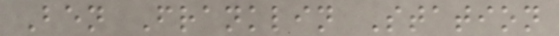Ben Franklin Station
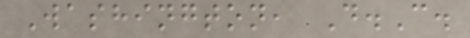Washington, D.C.
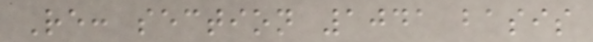Re: section 1041 basis
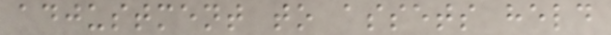adjustment to assets held
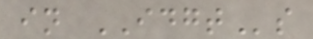in IDGTs
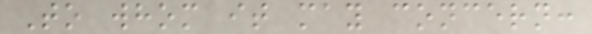To whom it may concern:
